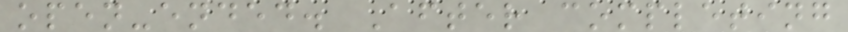open-ended. After completing
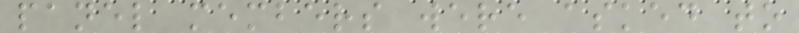panel members were asked to
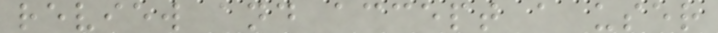review and accept a user
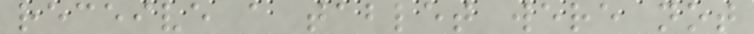receive a tablet were not
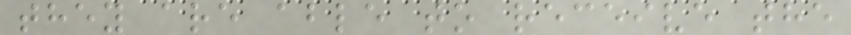they are able to receive the
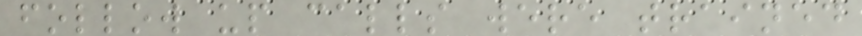follow up calls were trained
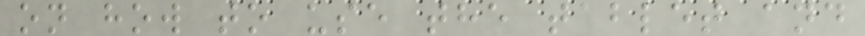on how to use the tablet and
